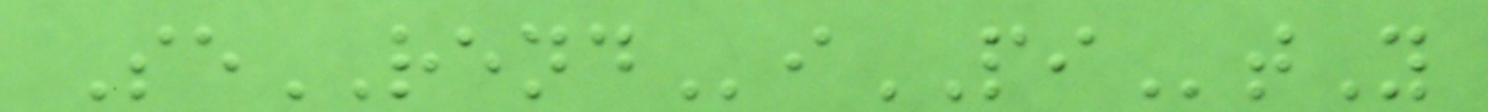SeRENDiPItY
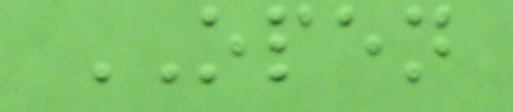OPEN
